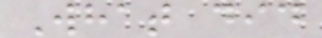What did
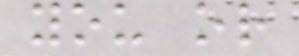you or
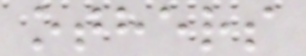others
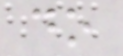do
